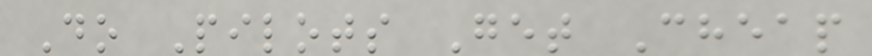Do Pilots Get Cheap
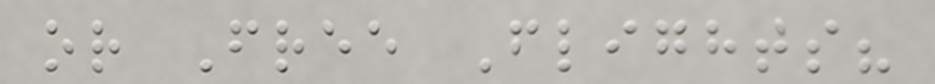or Free Flights?
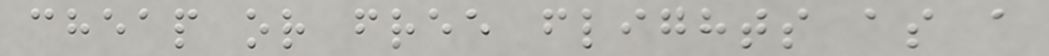cheap or free flights as a
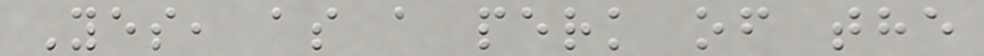Yes, as a perk of the
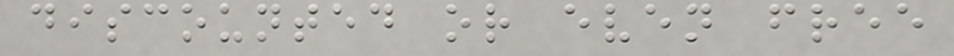discounted or even free
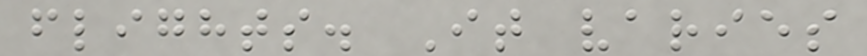flights. It varies
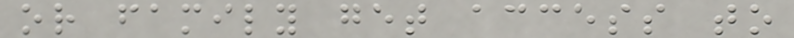or family get access to
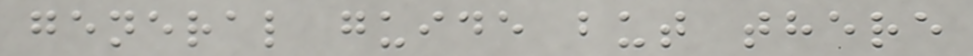general guide but there
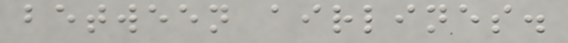between airlines.
